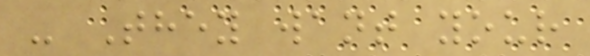- They want your
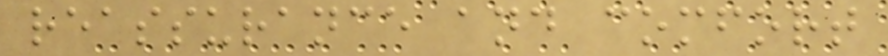reassurance and comfort
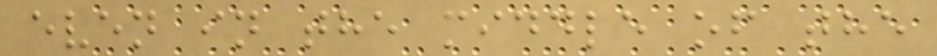even in the middle of the
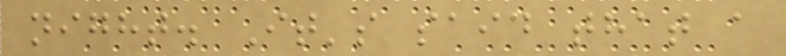night. It's said that a
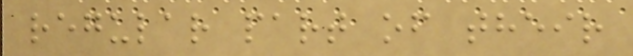regular part of their
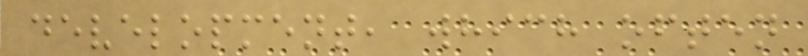development, which often
